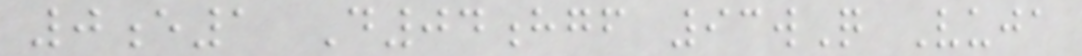0e1 D04hgf 93wQ Vuja
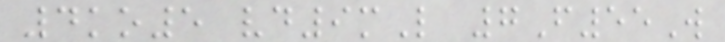4ko5 vd9mL 7F55W
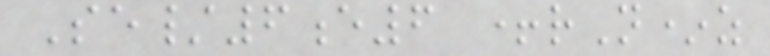Se/6e6 +rN*z
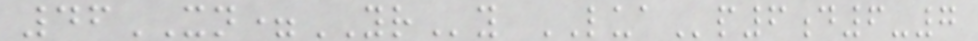46XN=YRy LUAp6d6-7
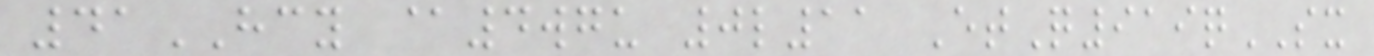41HCY @4wgu 0l11 EtQ919qSX
